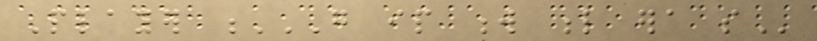Player G IP W L ERA SO
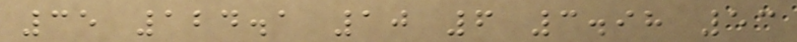35 124.1 10 6 3.98 53
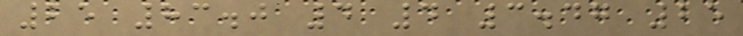25 83.0 4 4 3.47 25
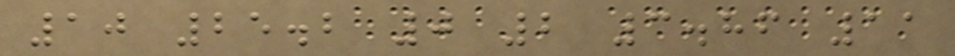10 25.2 0 2 3.86 11
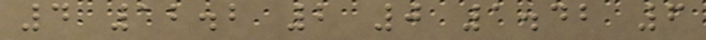4 12.2 2 0 1.42 6
